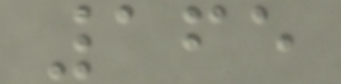165
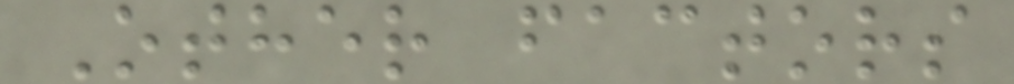Other factors
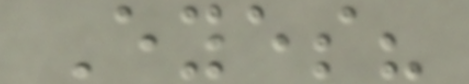Eyes?
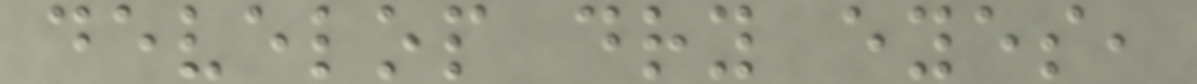develop dry eyes,
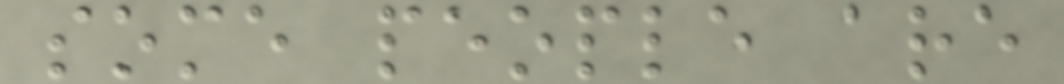some people are
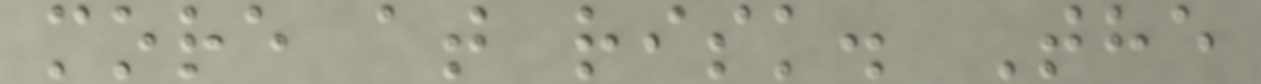more at risk. The
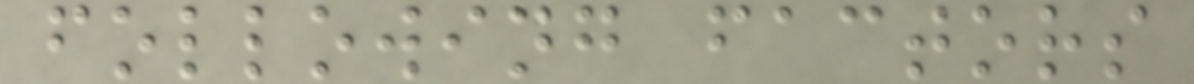following factors
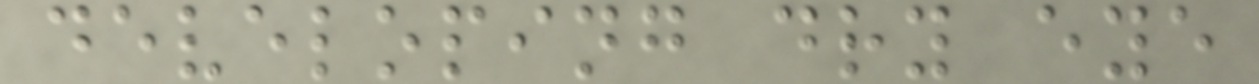developing dry eye
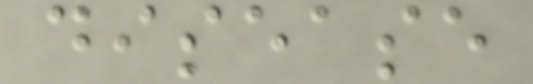disease
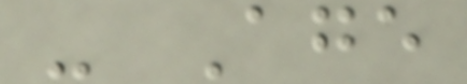- Age
